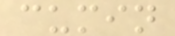cumin
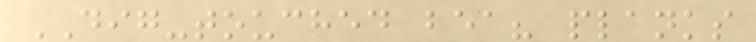DIG-touched bea? planks
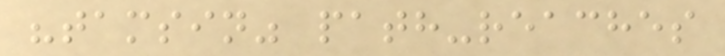"tamsin" path-reaches
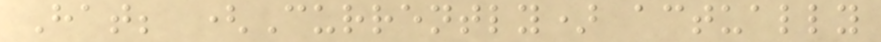Hat; (Currently) actually
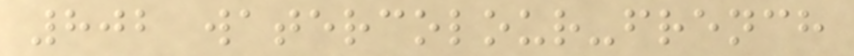802 watercolour-french
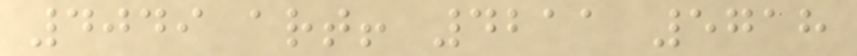4049 art! 4211 5718
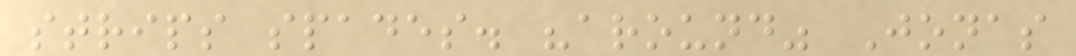strips spades. "around" Jonas
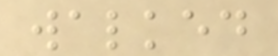walked
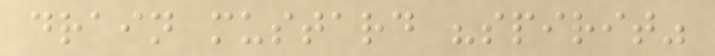drain mustard "spirit"
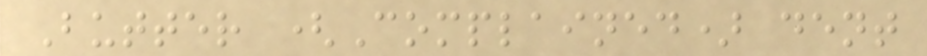Butter (Complained) dent
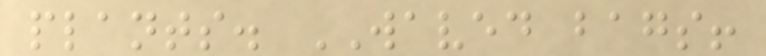plants. WAVED bags!
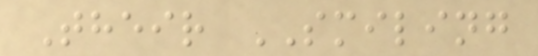Their SMILING
